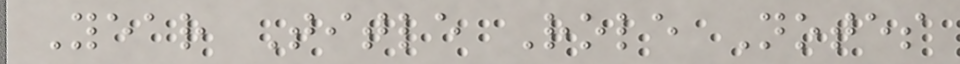Year Title Role Notes
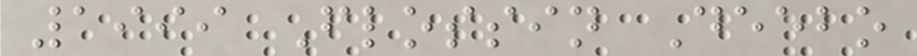1999 Flossin Deebo
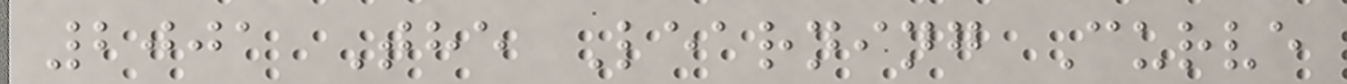2001 The Learning Curve
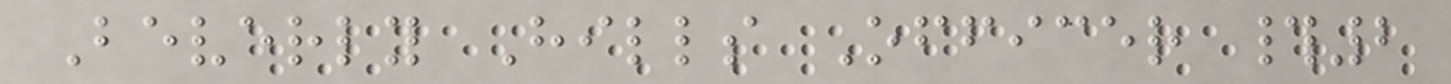Beverly Hills Officer #2
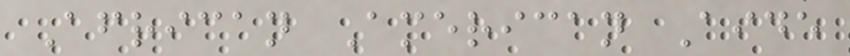African American Aide
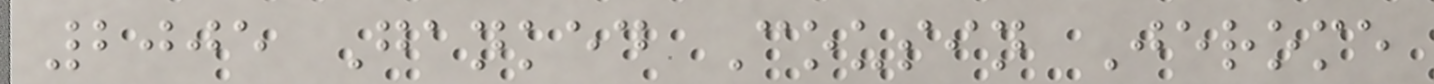2005 Ganked Cousin Jerome
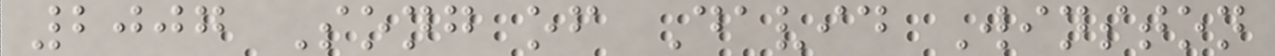2007 Song of David Winston
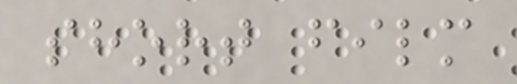short film
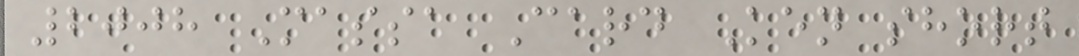2008 Massa Card Ken short
